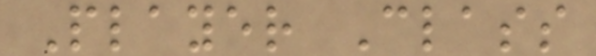Player Class
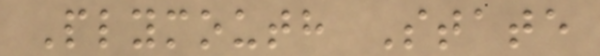Plymouth State
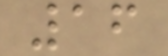16
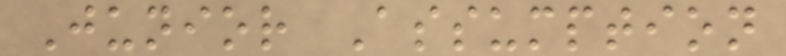Junior Assumption
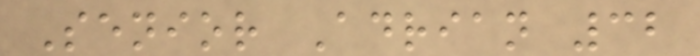Senior Adrian 32
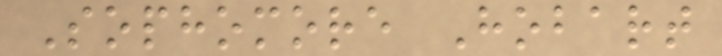Sophomore Hobart
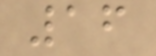16
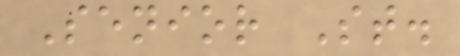Senior St.
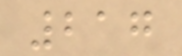217
